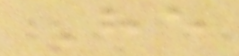He
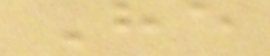He
